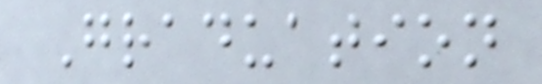Graduation
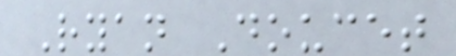Ryan Doucet
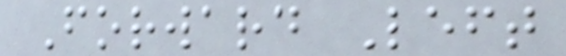Forward Left
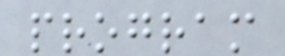program
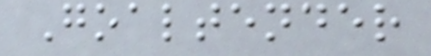Goaltender
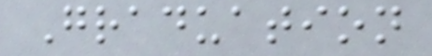Graduation
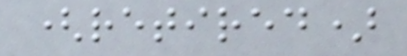(retired)
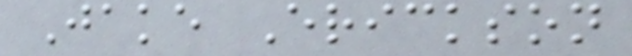Jake Erickson
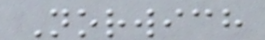Norwich
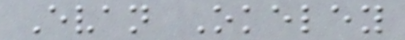Evan Okeley
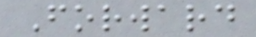Forward
